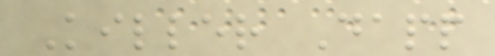Killer Dapp
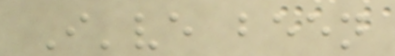I've been
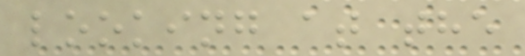looking at the
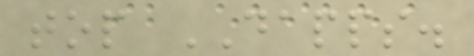top DAPPS.
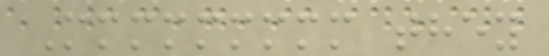Mmmmmmmmm they
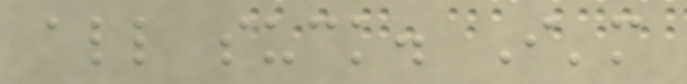all suck. I'm
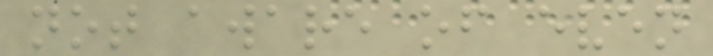not aware of even
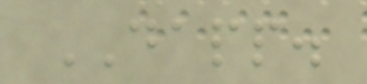DAPP.
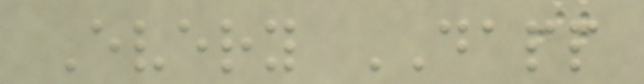Every DAPP
